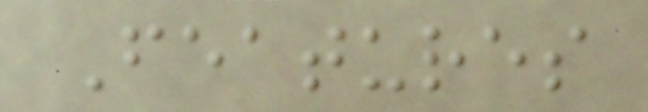Features
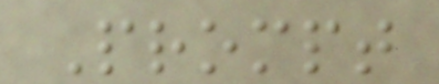Prompt
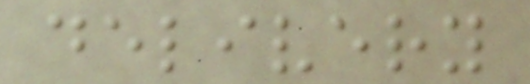delivery
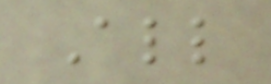All
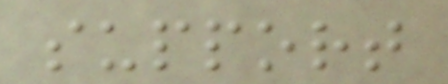support
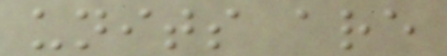units are
